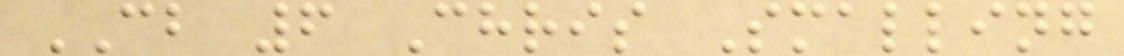CB 6 Chris Smalling
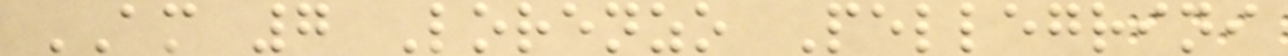AM 7 Lorenzo Pellegrini
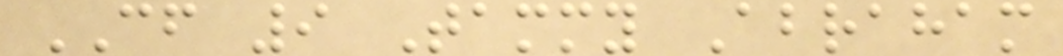CF 9 Tammy Abraham
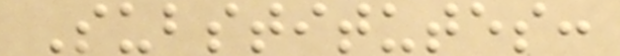Substitutes:
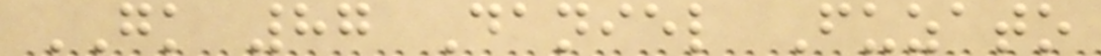GK 87 Daniel Fuzato
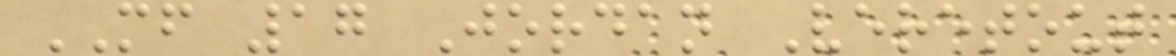MF 17 Jordan Veretout
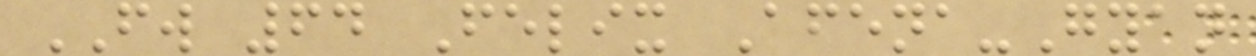FW 64 Felix Afena-Gyan
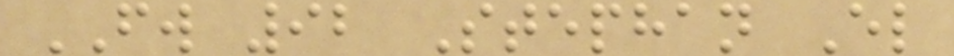FW 92 Stephan El
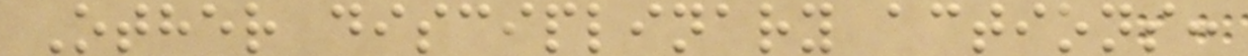Other disciplinary actions:
